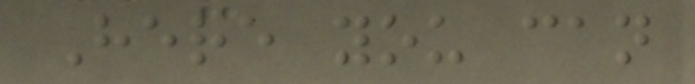Here you can
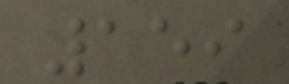159
